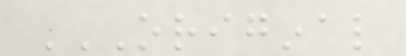ORIGINAL
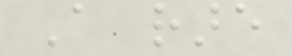A rare
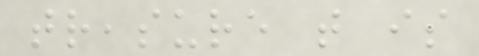treasure that is
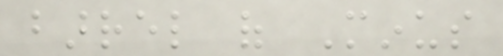barrel of Minus
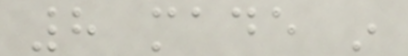8 made in
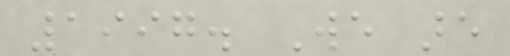1997. We are
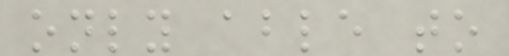only able to
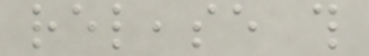release this
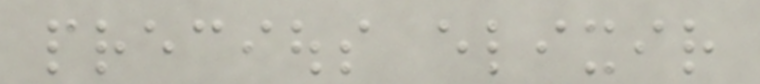precious elixir
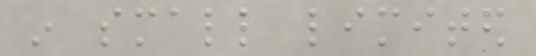in small limited
